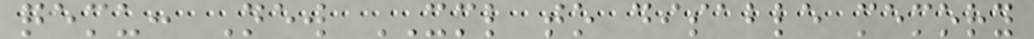qemu: New XML to disable memory
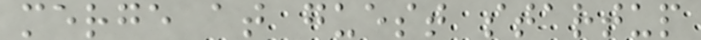merge at guest startup
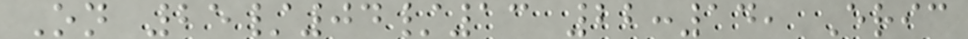On 25/04/13 22:14, Eric
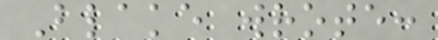Blake wrote:
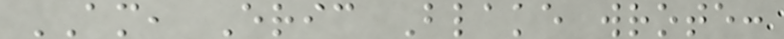AM, Eric Blake wrote:
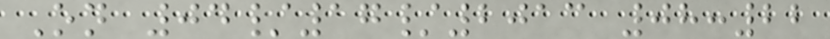On 04/17/2013 08:22
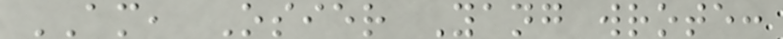AM, Osier Yang wrote:
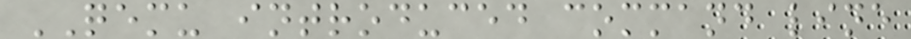QEMU introduced command line
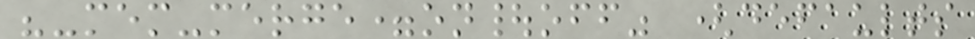"-mem-merge=on|off" (defaults
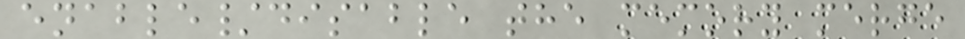enable/disable the memory merge
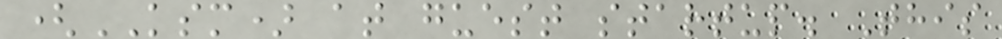(KSM) at guest startup. This
